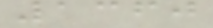1360
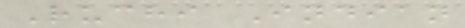Ruchi Indian
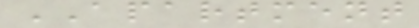APARTMENT
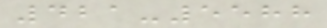421-5588
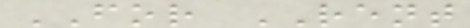FOR RENT
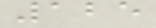125
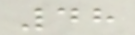48
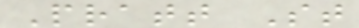Pratt St
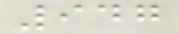947
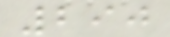290
